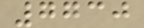7730
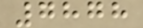7878
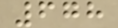678
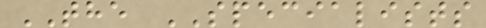THE SPECIALISTS
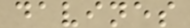davines
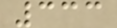333
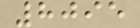8095
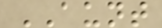AUNT
